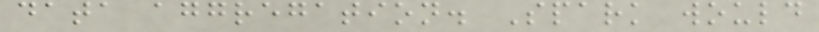data aggregation. Spark would
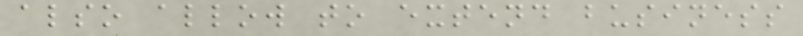also allow to extend business
